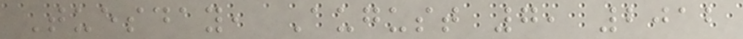Tuesday, August 7, 2012
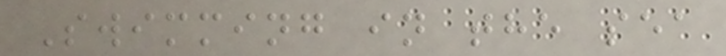Swimming in the sea
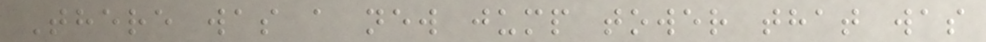There was a new jump tower that was
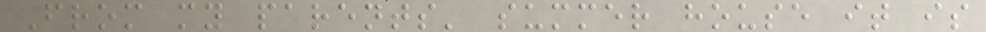From my parents' summer house it is
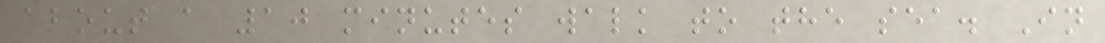about a 10 minutes walk to the sea. In
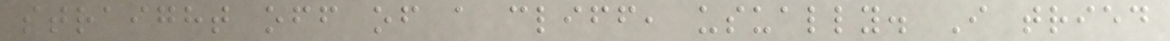straight off of a cliff, usually. I tried
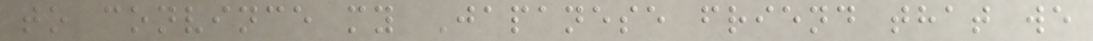to convince my Japanese friend that we
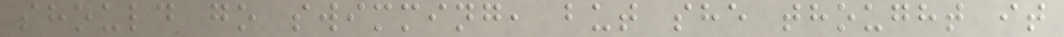should go swimming, but she thought it
